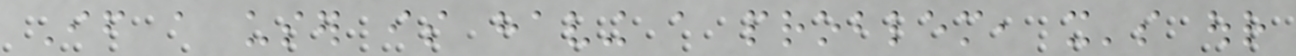If a user is having a problem, it's our
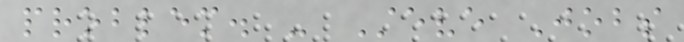problem. - Steve Jobs
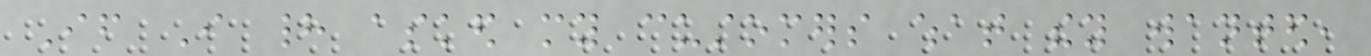If I had asked my customers what they wanted,
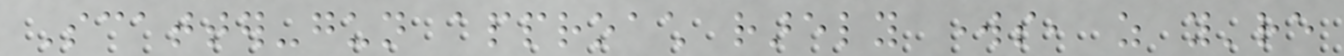Scatter-gun approach rarely works, as you're
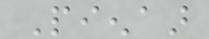Pienaar
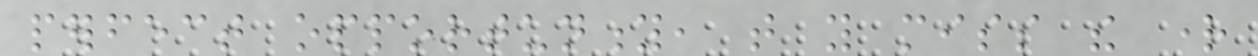perfect opportunity, that you miss the right
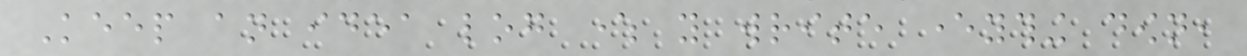Keep an idea log where you write everything down,
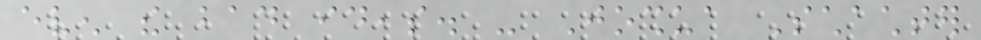even the bad ideas. - Joshua Schachter
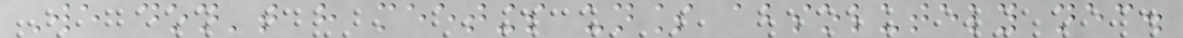We don't have meetings unless absolutely necessary.
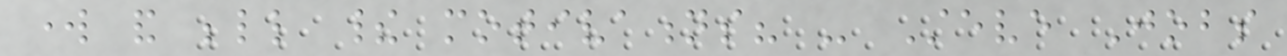work and belittle their motivations? - Steve Jobs
